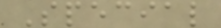Special
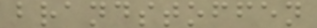brandstoffen
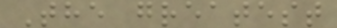The greatest
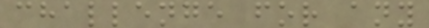challenge for any
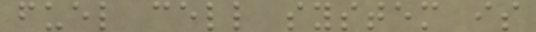fuel cell system is
